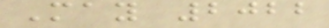May 2022
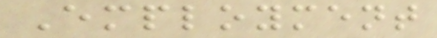Employment
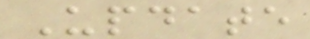Update
